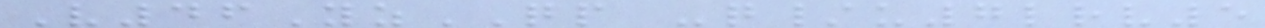V46YzQP -q/u7lrv5
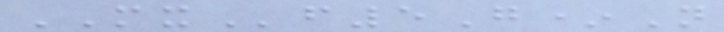MXf5G*N
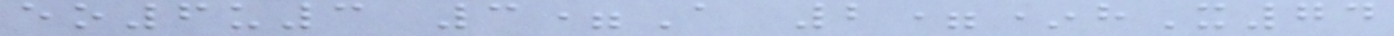eo6u3 3=A 2=*hX74
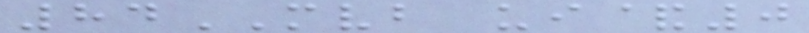84MVB ui&0
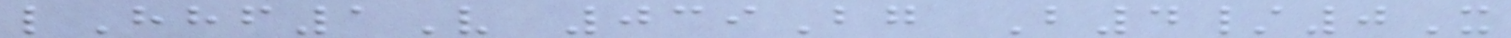lHhf1V 039Bg B4/0X
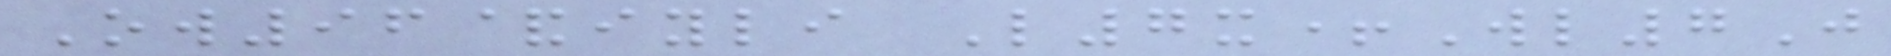Ow96&iyli L7x+Wl7J
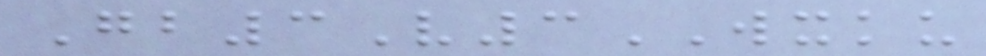Gb3V3WXKU
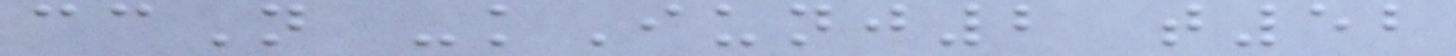ccN -kIunj2 t52
